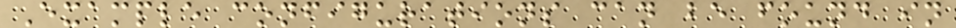Example configurations can be found in
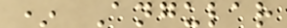* Angular
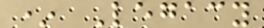* Legacy
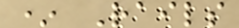* Rails
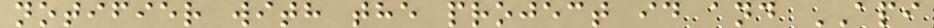notifier with the project id and API
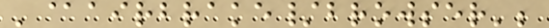'@airbrake/browser';
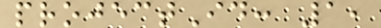projectId: 1,
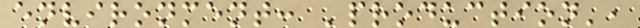environment: 'production',
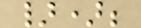});
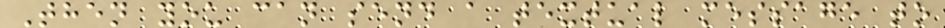Then you can send a textual message to
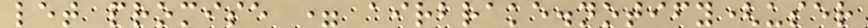let promise = airbrake.notify(user
